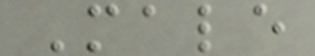Male
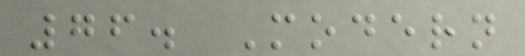76. Modern
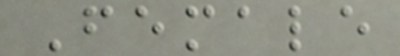Female
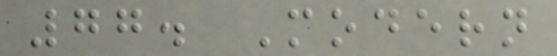77. Modern
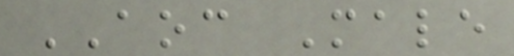AOC Male
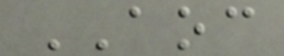AOC
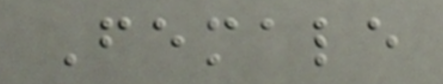Female
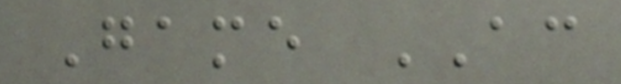Game AC
